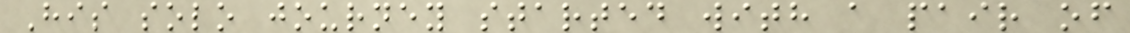His solo journey started with a pair of
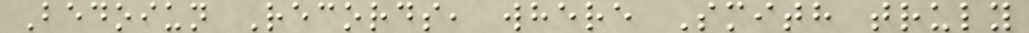Bedoiun Records, where Smith truly
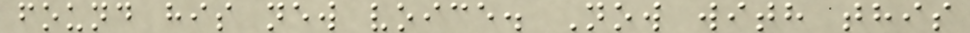found his new voice. Now with this
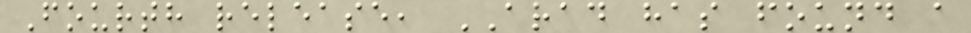Fourth release, ARAD has found a
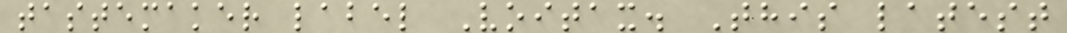tastemaker label Voitax. This latest
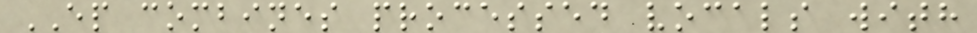EP combines processed vocals with
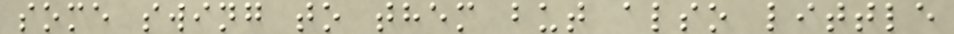some swing to them but also little
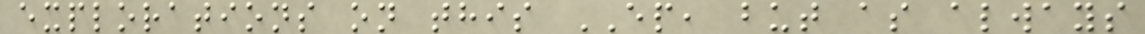explorations on this EP, but as always
